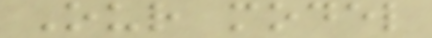Our model
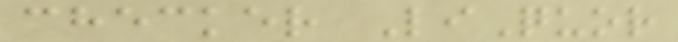checker LiQuor
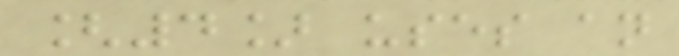[4] uses an
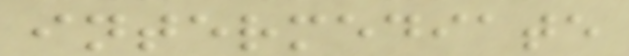intermediate
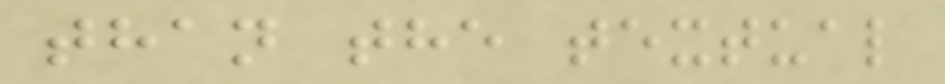than the textual
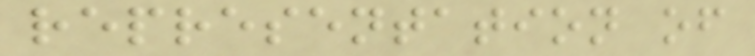representation of
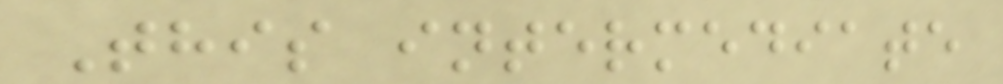This intermediate
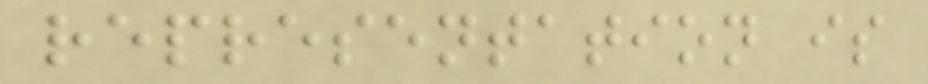representation is
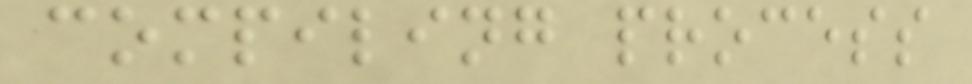compiling process
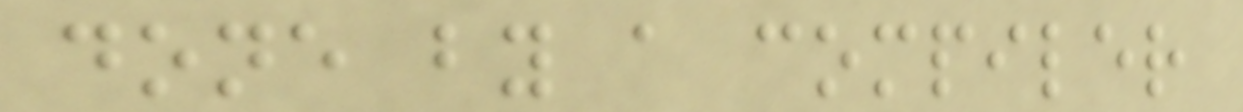done by a compiler
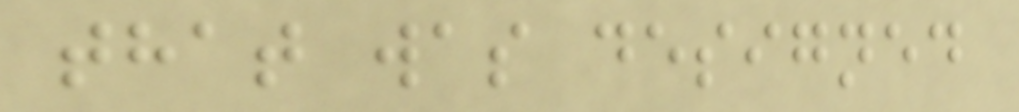that was designed
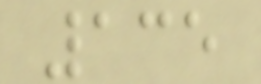135
